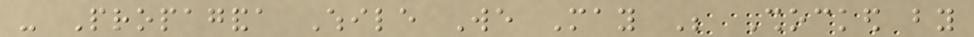- Propaganda While We May Be Shocked by
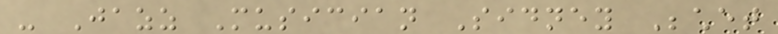- Jazz Musician Sidney Bechet
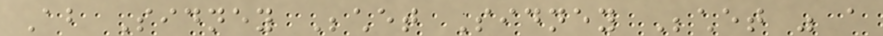About Sidney Bechet Sidney Bechet was a
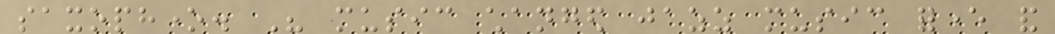saxophone. His music changed jazz music forever and
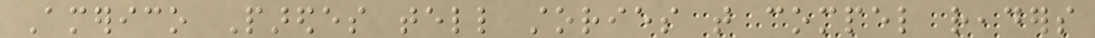Americo Paredes tell stories that compel readers
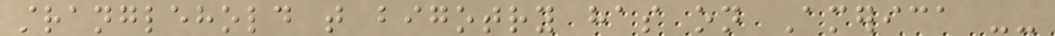stranglehold that bigotry has on America --
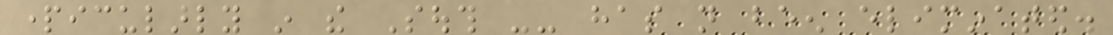particularly in the South -- has not been eliminated.
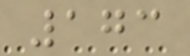173
